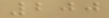200
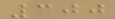300
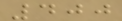400
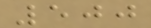500
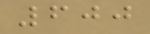600
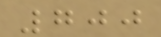700
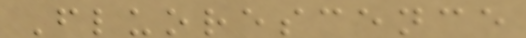Fluorescence
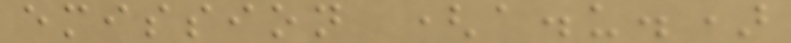emission (a.u.)
